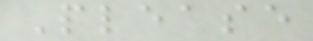Please
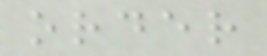order
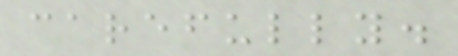carefully.
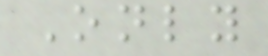Only
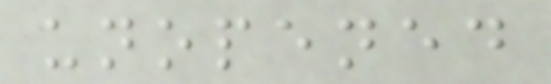unopened
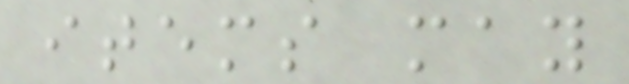items may
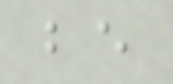be
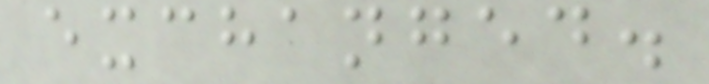exchanged.
